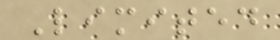Limited
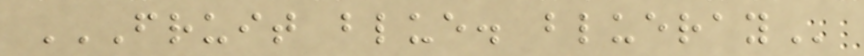FRUIT BLUE. BLUERAY
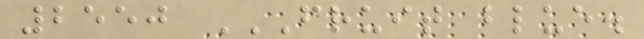2550 FRUIT BLUE.
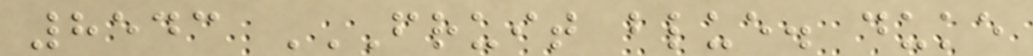8543 FRUIT BLUE. DUKE
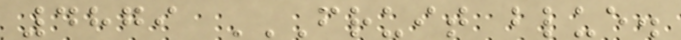4879 FRUIT BLUE.
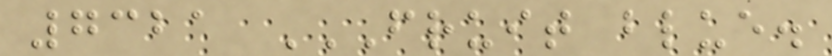7321 FRUIT BLUE.
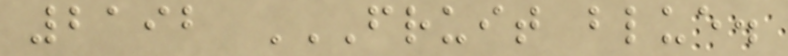2192 FRUIT BLUE.
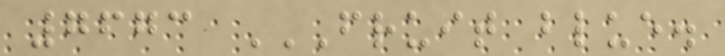7673 FRUIT BLUE.
